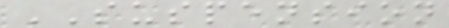SUSPENSION
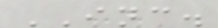INC.
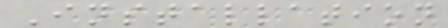Installation
